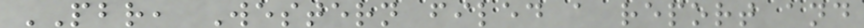PBR, Western filed a report and
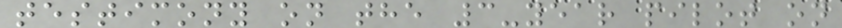testimony on the 3-year pilot on
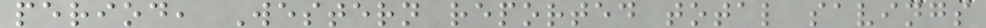period, Western reported total savings
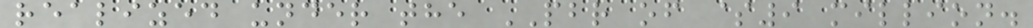realized under the PBR of $9 million.
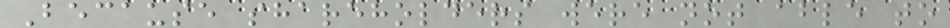Because shareholders were not able to
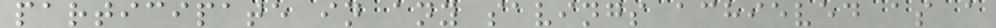participate in any savings achieved as a
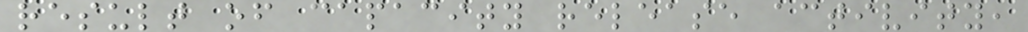result of capacity release activity,
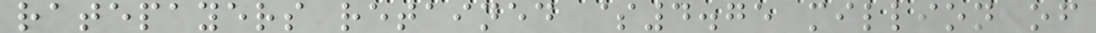ratepayers retained $4.75 million of
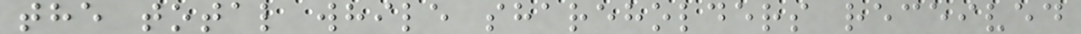the total while shareholders received
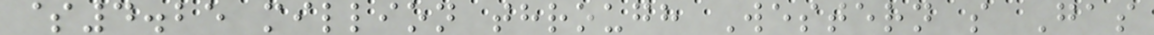$4.25 million through Western s Gas
